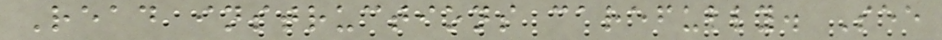Read instructions carefully. See
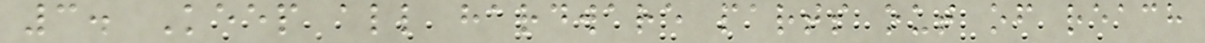3. Keep all hardware parts out of reach
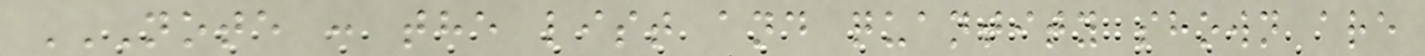NOTE : THE LIST AND QUANTITY SHOWN ARE
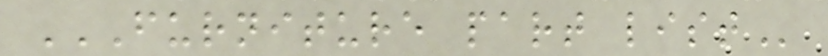FURNITURE PART LIST
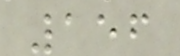156
